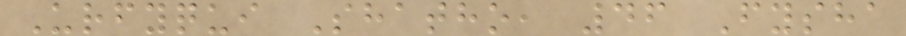Urfyqui Shatho, 46 Fysha
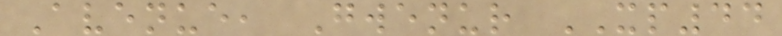Avenue, Gwenur XP44
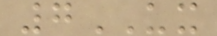7UX
